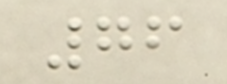76
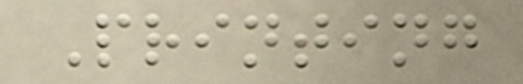Printing
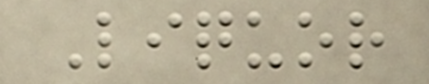Liquor
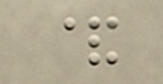&
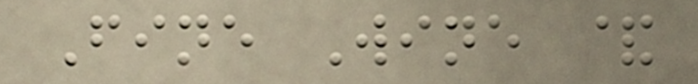Fine Wine &
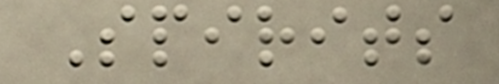Spirits
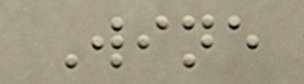Wine
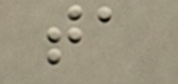ta
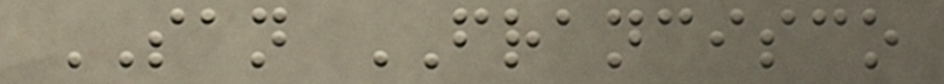SAN FRANCISCO
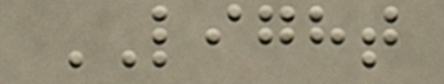LIGHT
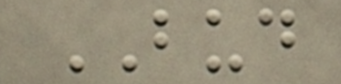BUD
